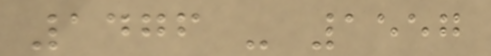1476 - 1557
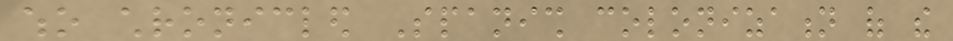who chronicled Spanish colonization of the
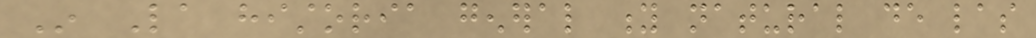In La historia general y natural de las
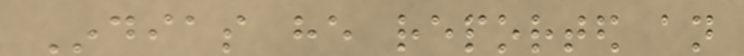Indias he reported an
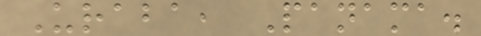Uraba, Panama.
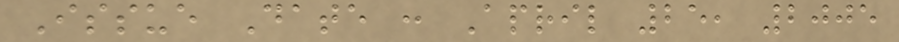Issue Date : April 25, 2005
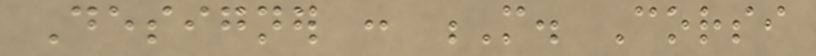Designer : M. Corsi
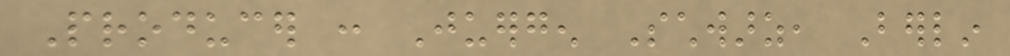Producer : Juergen Schwarz, Berlin
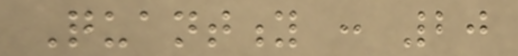Quantity : 20
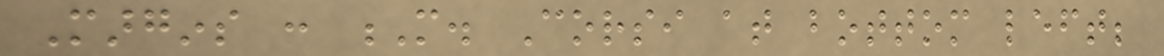Margins : M. Corsi at bottom left;
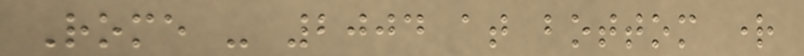Rome - 2004 at bottom right
